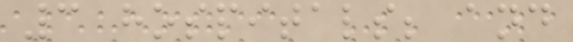3 hospitals; and
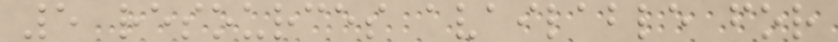5 resources available for
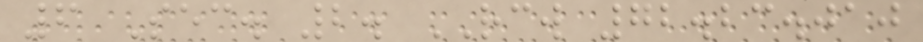6 Sec. 2. RCW 72.23.010
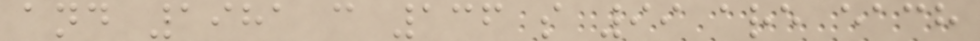and 1981 c 136 s 99 are each
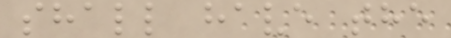shall have the
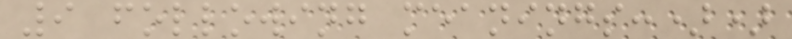9 following meanings:))
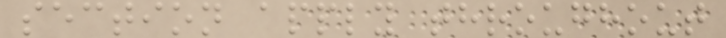section apply throughout
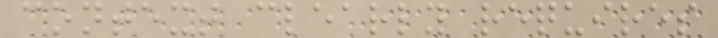context clearly requires
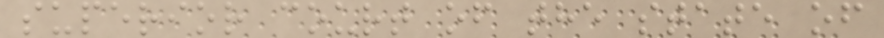superior court of the state of
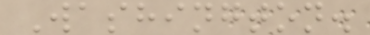Washington.
